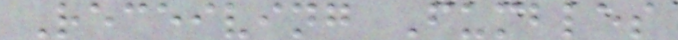Receiving Fumbles
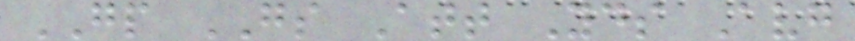GP GS Att Yds Avg
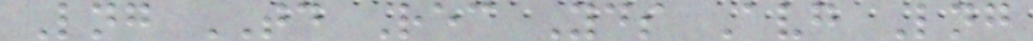Lng TD Rec Yds Avg Lng
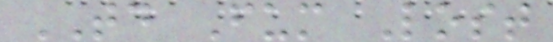TD Fum Lost
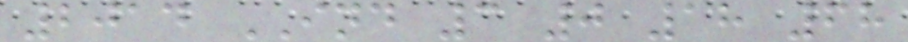2014 IND 3 0 18 68
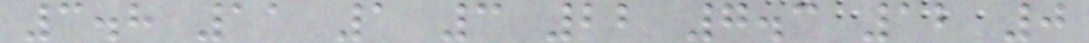3.8 11 1 3 22 7.3 12 0
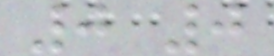0 0
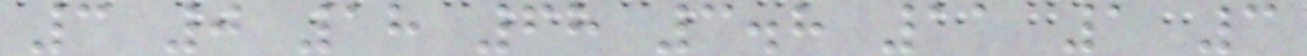3 0 18 68 3.8 11 1 3
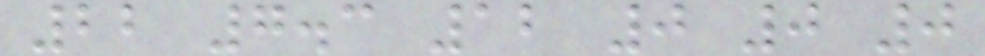22 7.3 12 0 0 0
